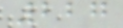227
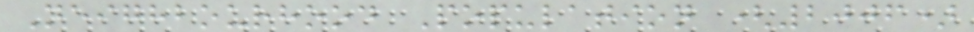Neighbourhood Population (2006)
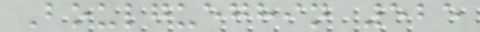Boulgueghin 525
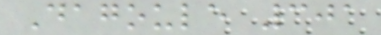Dagoule 301
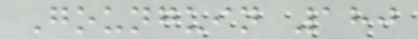Gounguin 180
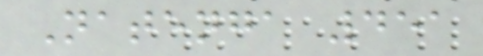Natenga 451
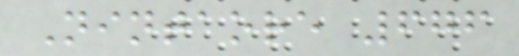Nintaore 676
